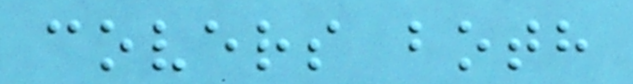covers both
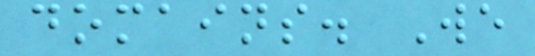domains. We
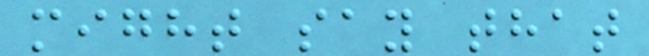might say that
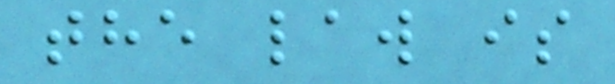the law is
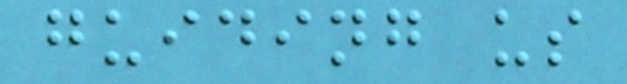guiding us
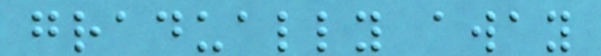gradually away
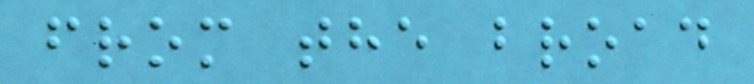from the broad
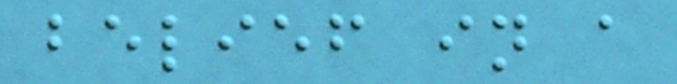belief in a
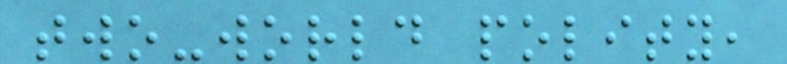two-world polity,
